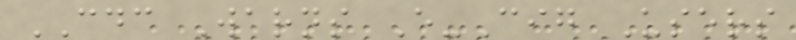CDC Warns E-Cig Users
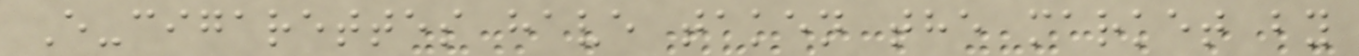E-cigarettes have taken the market by
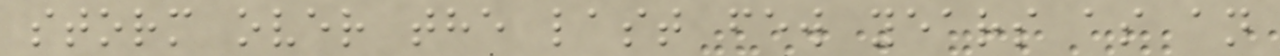storm over the last few years as an
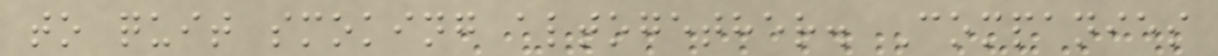to quit smoking altogether. Companies
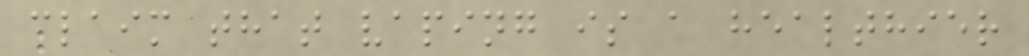claim that vaping is a healthier
